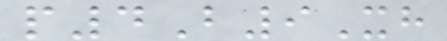p4B9Xh
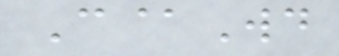C@Wd
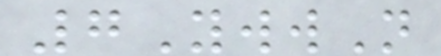7YwwN
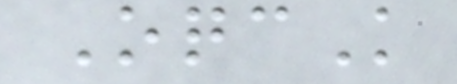OqcK
